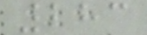283
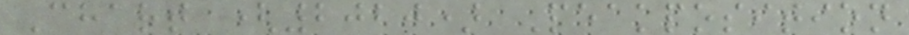Chart (2020) Peakposition
